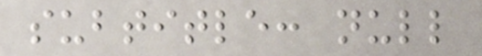subtitle: null
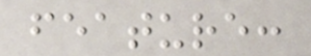feature:
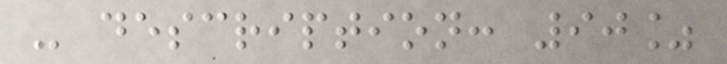- description: 90%
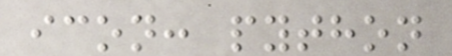icon: python
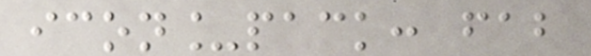icon_pack: fab
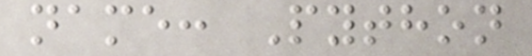name: Python
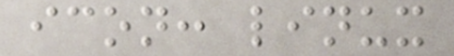icon: linux
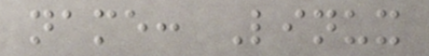name: Linux
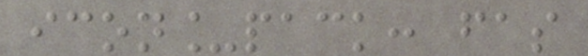icon_pack: fas
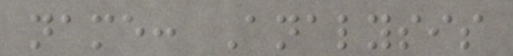name: Analysis
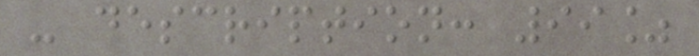- description: 99%
